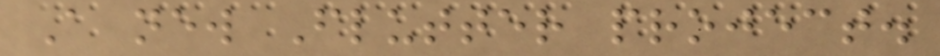A new Flutter project.
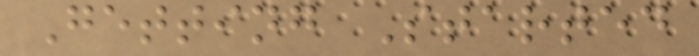Getting Started
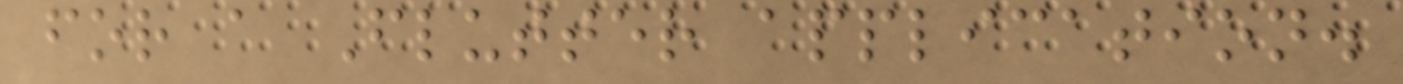for a Flutter application.
